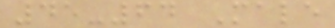45-64 Male
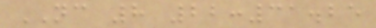NC 8 22:31.25
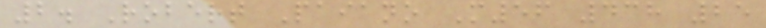2. Robert Paiano M56 438 25
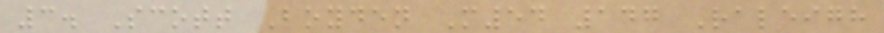3. Scott Boyden M54 147 Raleigh
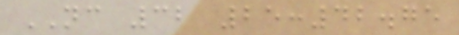NC 32 25:42.75
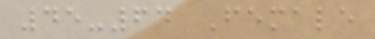45-64 Female
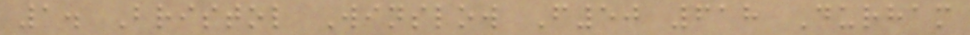1. Bristol Winslow F50 618 Durham
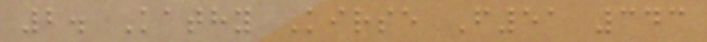2. Kathy Kirse F51 343
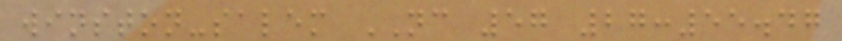winston-salem NC 57 27:55.47
